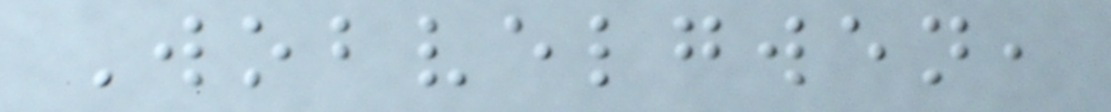Wobvelgwen,
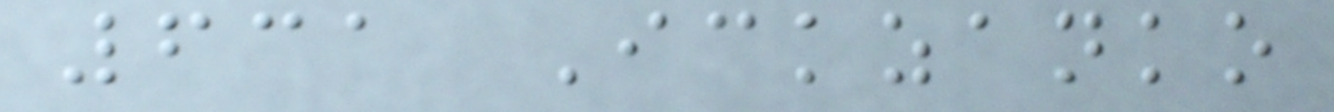631 Ickzanko
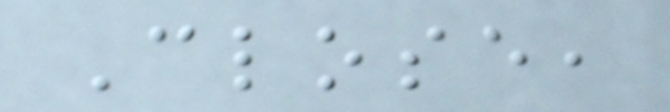Close,
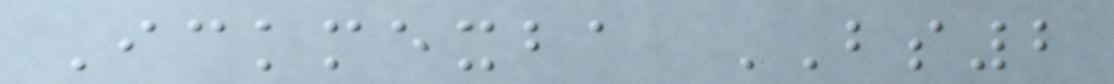Ickmexba BS2
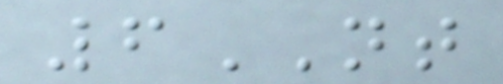6NT
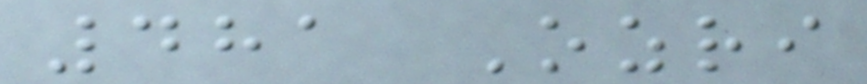481 Ozri
